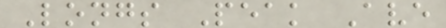Longs Peak Ave
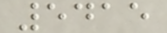5415
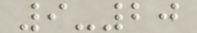9-20
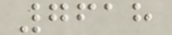7618
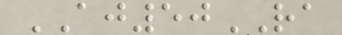AJ50RA
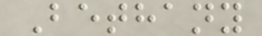Bethany
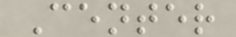Center
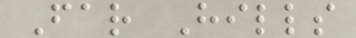Far Hills
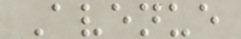Avenue
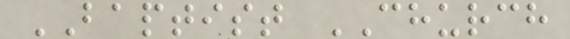BAPTIST CHURCH
